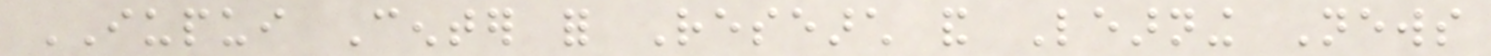IUPUI Center for Research and Learning News
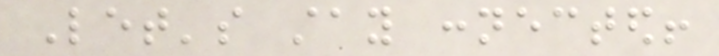Let's stay connected!
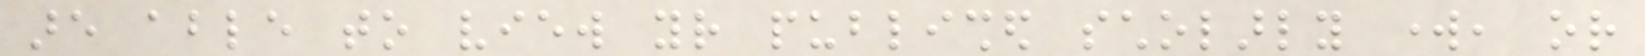are able to view your published scholarly work, or
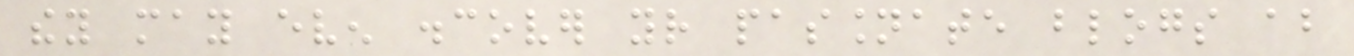they may even discover your passionate blogs about
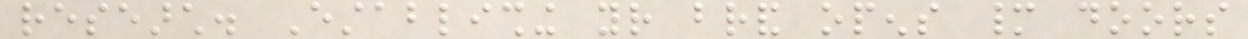research. Establishing your brand opens many doors
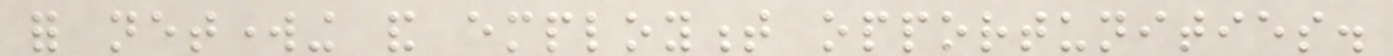for networking and employment opportunities.
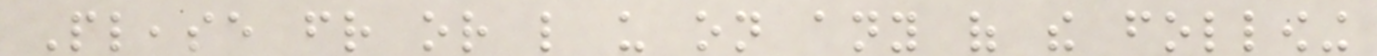Please friend or like us on any of the following
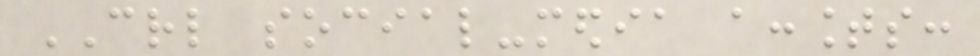CRL social-media accounts:
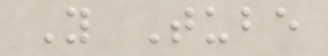You Tube
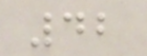42
